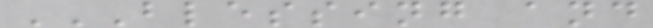BLESSING AND
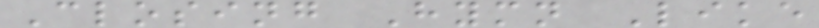Closing Hymn Like
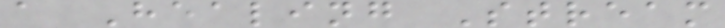a Healing Stream
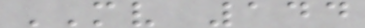MV 144
